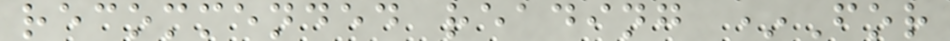recommended reading *For
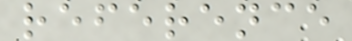reference
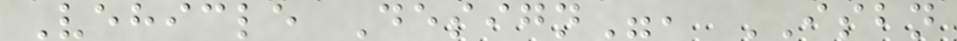Vehicle Design", ISBN
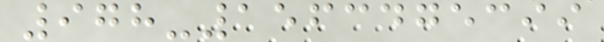978-1563475399
